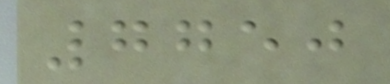7750
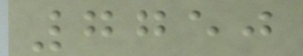7750
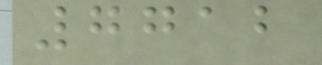7712
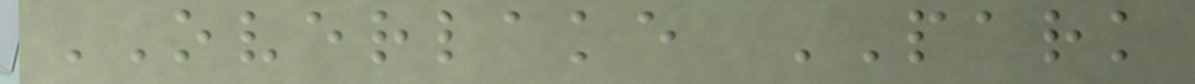OVERLAKE PARK
